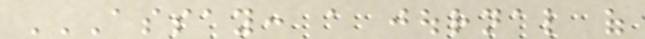ASSAY: A JOURNAL OF
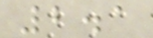2.1
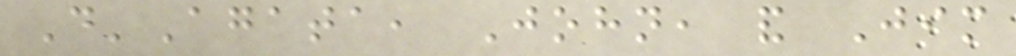D'Agata, John, and Jim
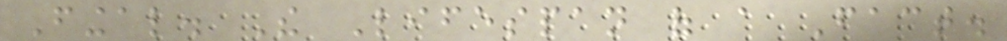Fingal. The Lifespan of a Fact.
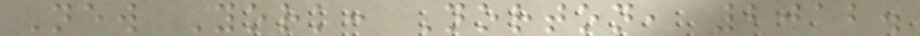New York: Norton, 2012.
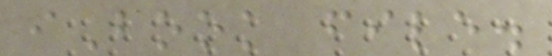iBook file.
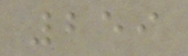259
